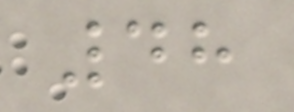48
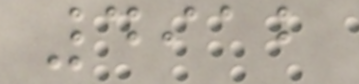4912
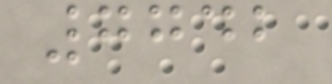7742
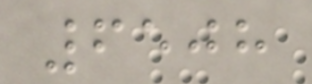6508
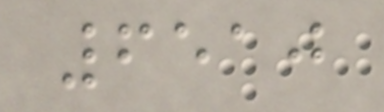6510
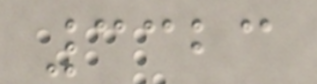3323
